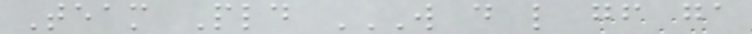Team Pld W D L GF GA
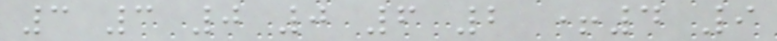3 3 0 0 6 2 +4 9
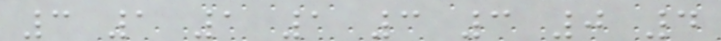3 1 1 1 3 3 0 4
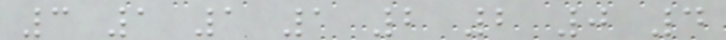3 1 1 1 2 2 0 4
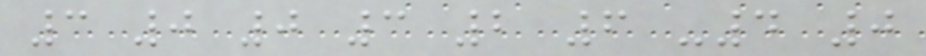3 0 0 3 2 6 -4 0
